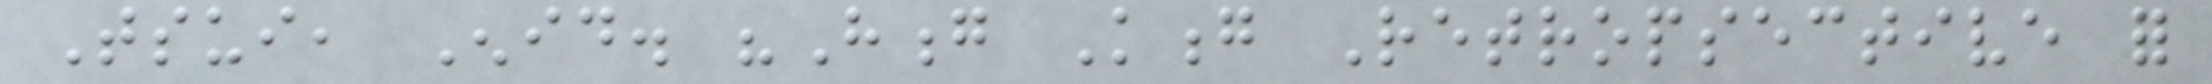Tsui, Enid. "Hong Kong Retropsective for
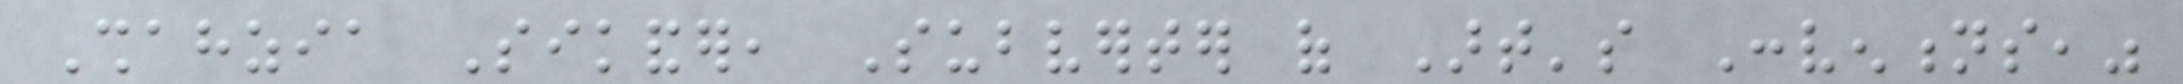Shahzia Sikander, Subverter of Art's Conventions,"
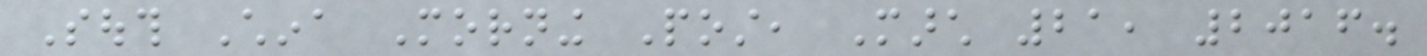South China Morning Post, March 21, 2016.
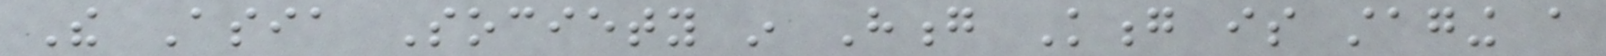The Asia Society in Hong Kong is staging a
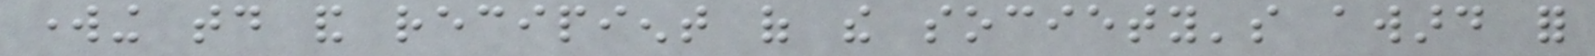working today and recipient of the society's award for
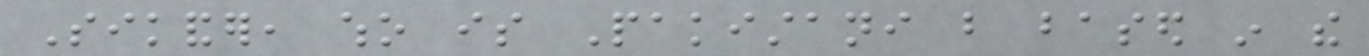Sikander, who is Pakistani but based in the
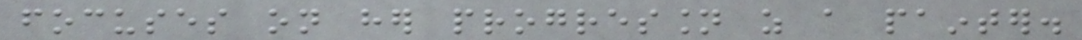focuses on her progression as a painter.
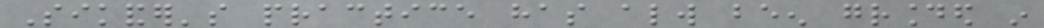Sikander's practice has always been grounded in
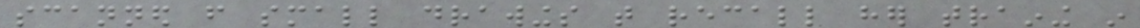scanned from small drawings that recall her training in
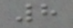8
